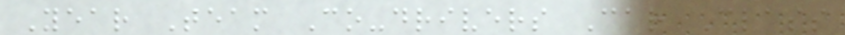Year Team Co-drivers Car Class
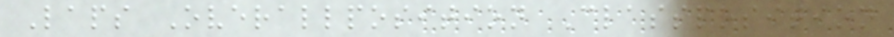Laps Overallposition Classposition
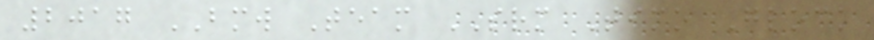2017 BMW Team SRM Timo Glock
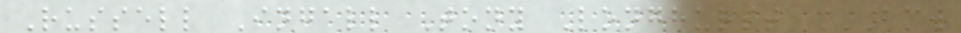Russell Ingall Tony Longhurst BMW
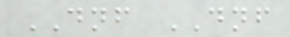DNF DNF
